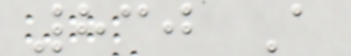830 A
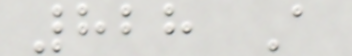828 A
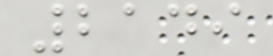2149
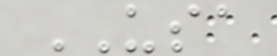USA
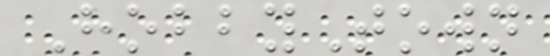HobbyTown
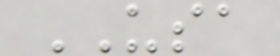USA
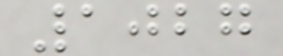1027
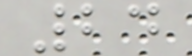24
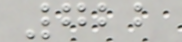722
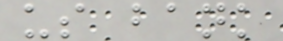us bank
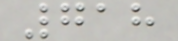718
